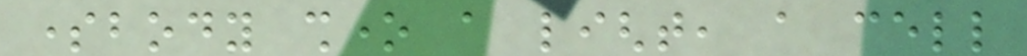somebody shone a light, a cell
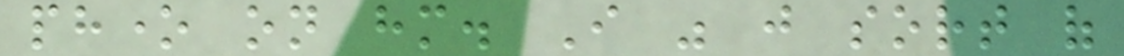phone on him. I was just sort of
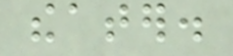theater.
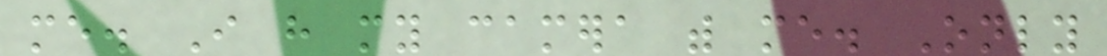me. I have my camera with me. Only
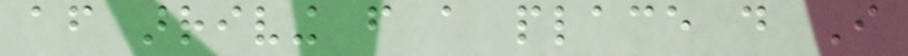after arriving from a place do I
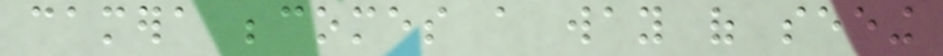camera becomes a way of seeing
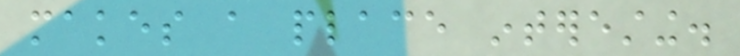makes a place interesting.
